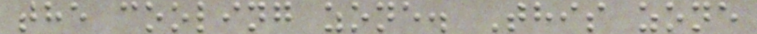the cooling zone. This zone
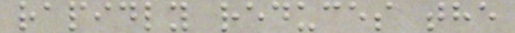rapidly reduces the
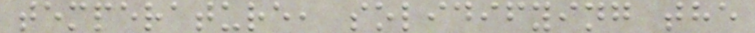temperature, solidifying the
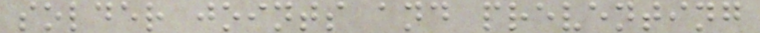solder joints and preventing
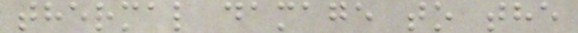thermal damage to the
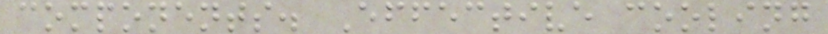components. Effective cooling
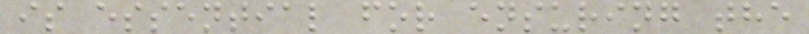is essential for ensuring the
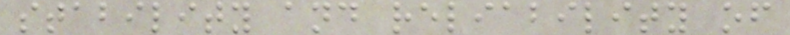stability and reliability of
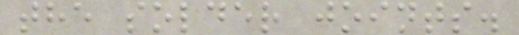the solder joints.
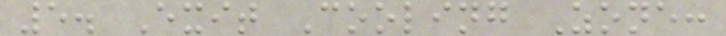5. Exit Cooling Zone:
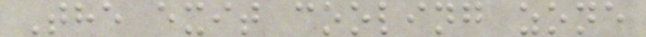The exit cooling zone
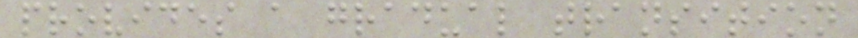provides a gradual transition
